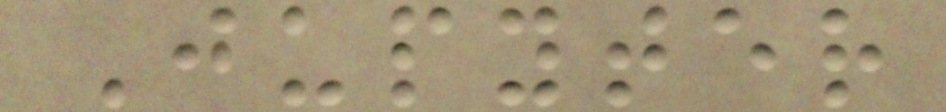Jupyter
